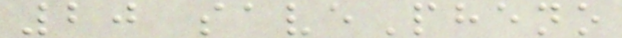20 savePheno
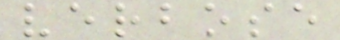verbose
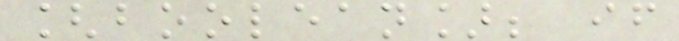[boolean]; if
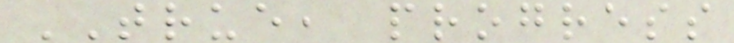TRUE, progress
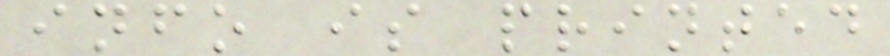info is printed
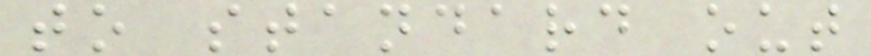to standard out
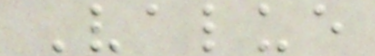Value
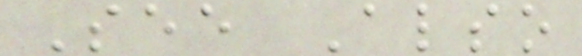See Also
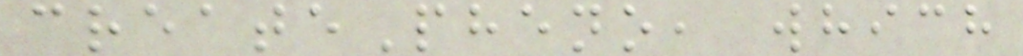createPheno, which
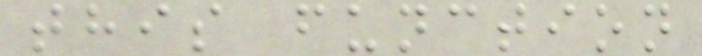this function
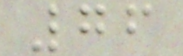76
